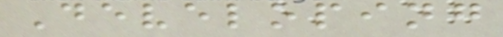Developing
